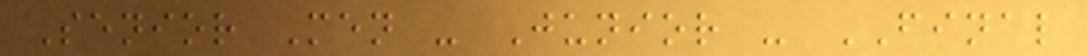Senior Men - Junior - FINAL
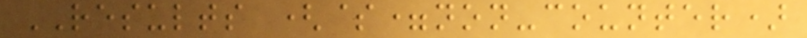RESULTS ($=non-counter)
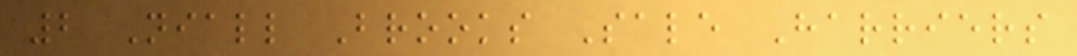2 Niall Brooks Sale Harriers
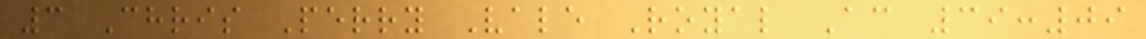3 Chris Perry Vale Royal Ac 39:09
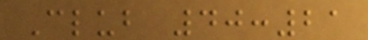Club 40:21
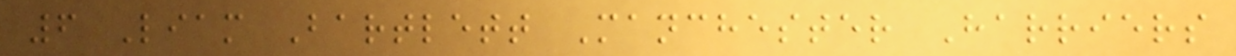6 Liam Bartlett Manchester Harriers
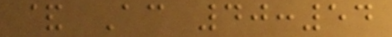& Ac 40:54
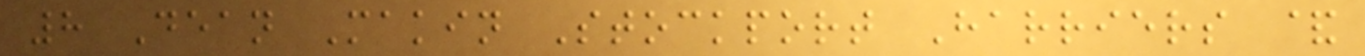8 Dean Makin Stockport Harriers &
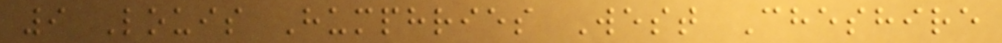9 Louis Humphries West Cheshire
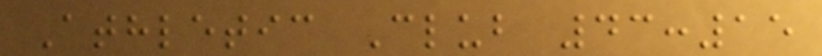Athletic Club 43:15
